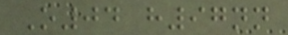O04 h97nn
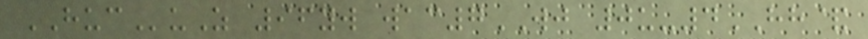HUCuZ 96yw wac7WJ 0u-4HH&
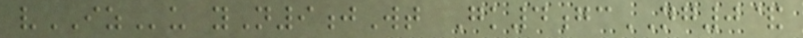vIZu yN9jWt Gk4gcNG0&
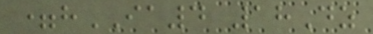=hIA4 18Dz
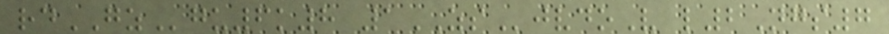rdGZgu6k8 1ZSjvdoV l2Ngs7
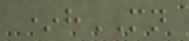*hMN
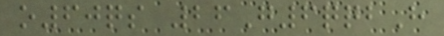o60qs 26G6qqbH
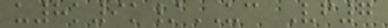u8k9k/UC Vf7
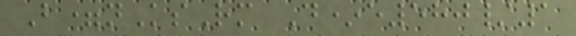B=nKsRm D*e580/1
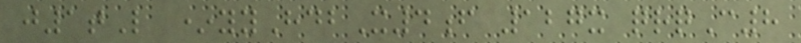j1tL *yyHdbX4f 127x qrqC8
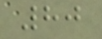80
